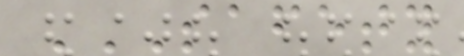SAFETY
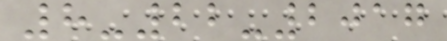8-22-2017
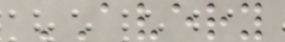AVERY
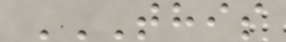THIS
